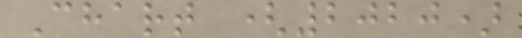Chart (2020)
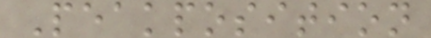Peakposition
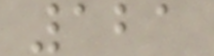121
